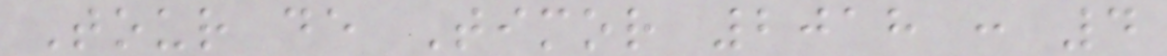Tour de Timor 2018 : 4
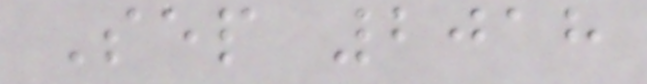Sep 2018
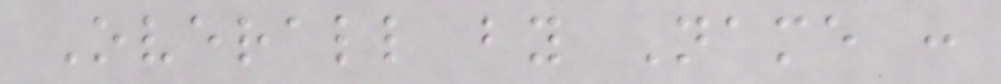Overall by Name :
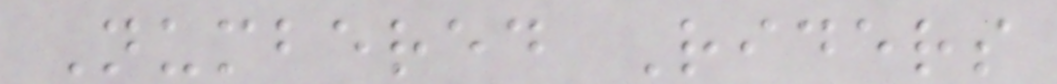Numbered Riders
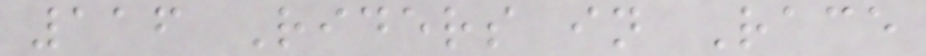116 Riders in Race
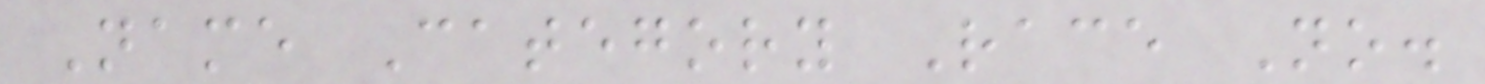Name Category Race No.
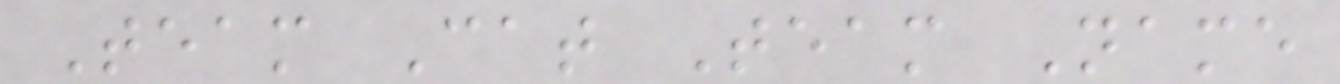Team Cat Team Name
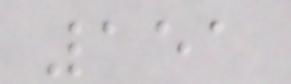151
